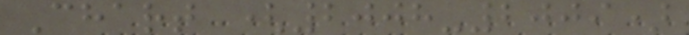Chart (2008-2009)
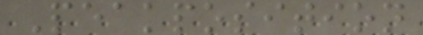Peakposition
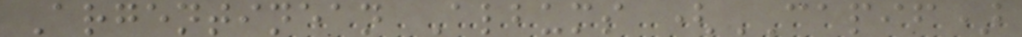Argentinean Albums (CAPIF)
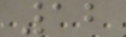12
